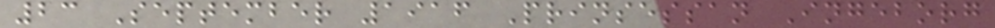23 September 1916 Prinsessan Ingeborg
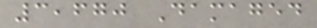3,670 Damaged
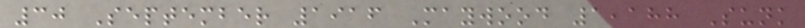30 September 1916 Maywood 1,188 Sunk
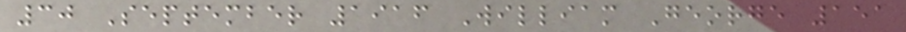30 September 1916 William George 151
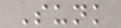Sunk
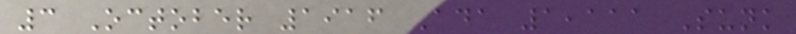3 October 1916 Ada 1,111 Sunk
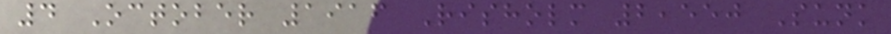4 October 1916 Risholm 2,550 Sunk
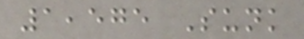1,575 Sunk
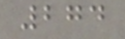274
